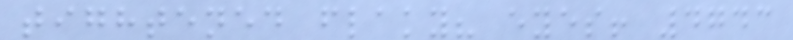tightened flaky? eyes! 4743
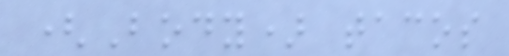(Body) tacos
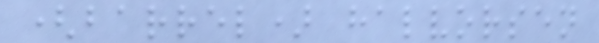(barrel) halvorsen
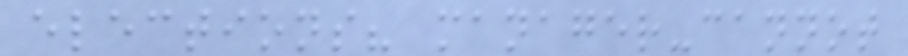elections? manager-cannot
